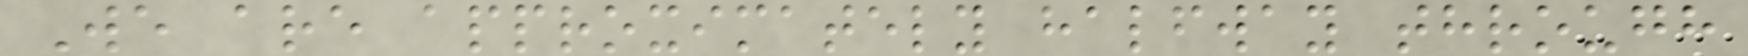We are approximately halfway through
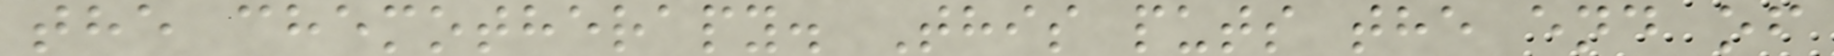the chemotherapy. This puts the end of
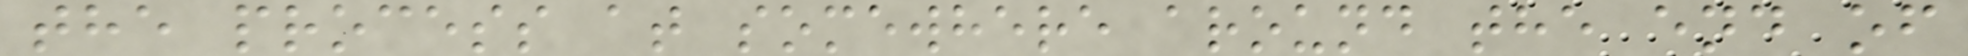the process at somewhere around the end of
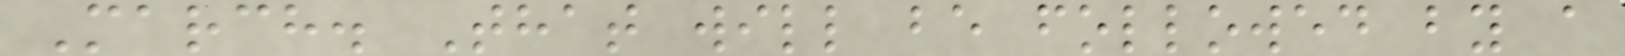March. That will be followed by a
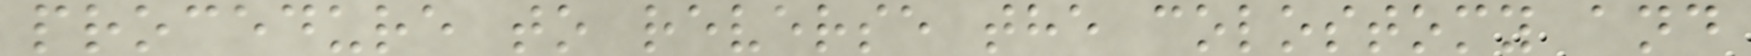procedure to reverse the colostomy and
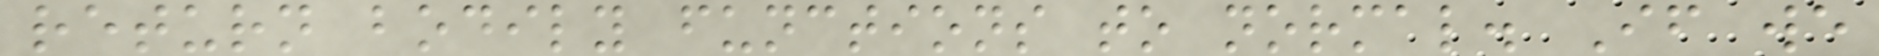return bodily functions to normal. If we
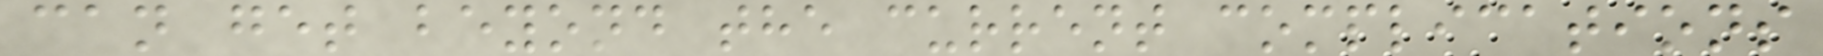can get beyond the current complications
